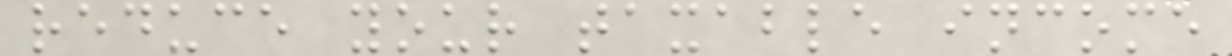reduce your taxable income
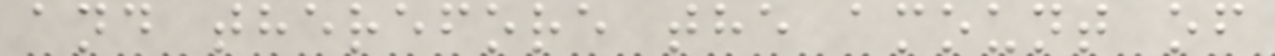and therefore the amount of
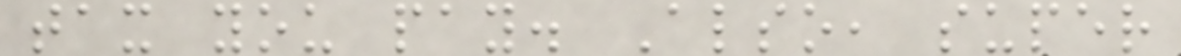tax you pay. Also, super
